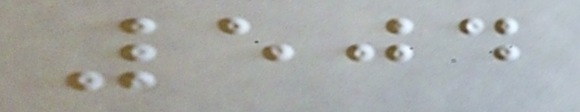504
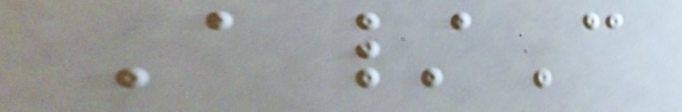A/C
